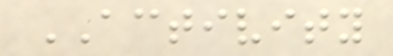ACTIVITY
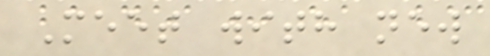Meet with new
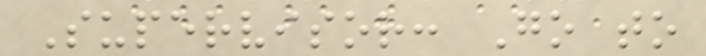Supervisor: Go to
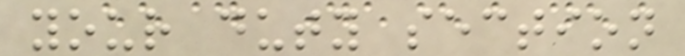your duty section
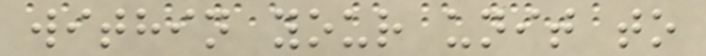within your unit to
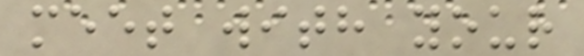meet with your
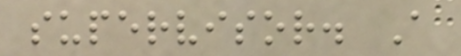supervisor. A
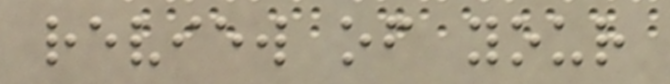review of your
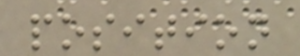position
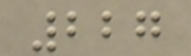227
